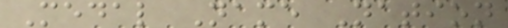Medal Name Nation
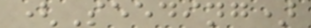(Seeding)
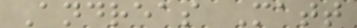Andreas Matt
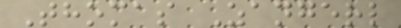Thomas Zangerl
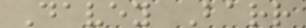Davey Barr
